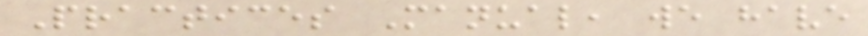Practices Manual, we have
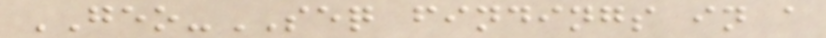GEO-SEQ findings in a
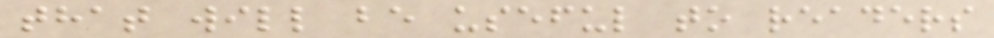that will be useful to readers
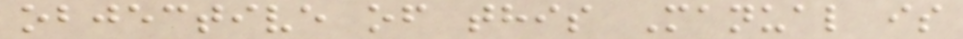objective of this Manual is
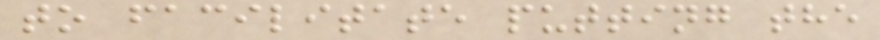to facilitate putting the
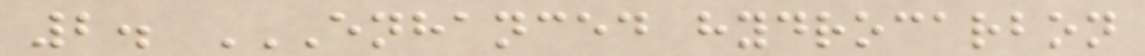2. ENHANCED HYDROCARBON
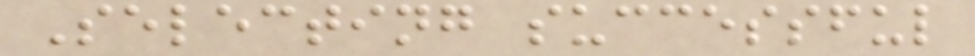Selecting successful
